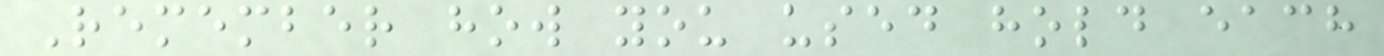Remember how you used hold each
